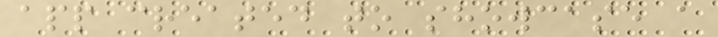app created to showcase a
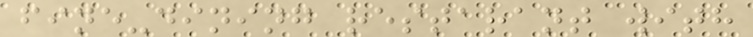fine-dining restarant with
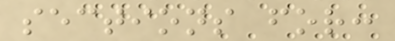sections for:
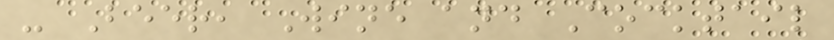- Beer, Wine and Cocktail
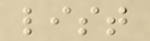list
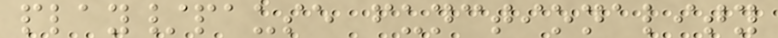play/pause functionality
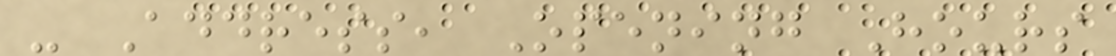- Address, Opening Hours
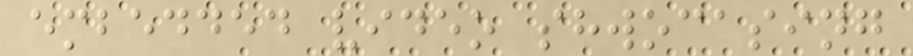embedded video shwocasing
